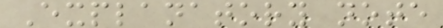Explanatory note
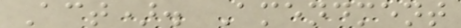Act). Amendment
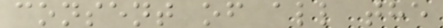consent of all the
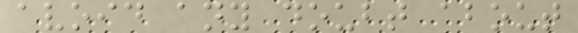avoid any doubt about
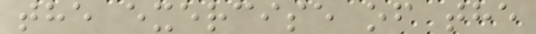the exercise of the
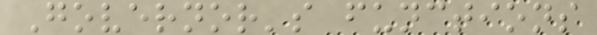Governor's functions
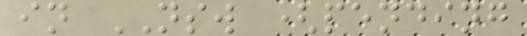in NSW (pending
